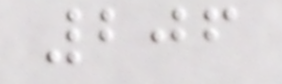206
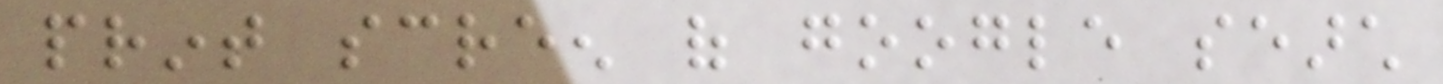print screen of google search
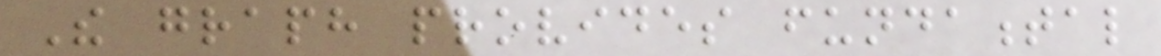The graph provides fundamental
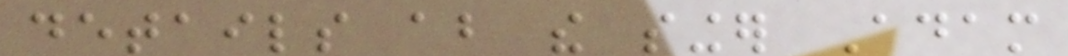details about the singer Adam
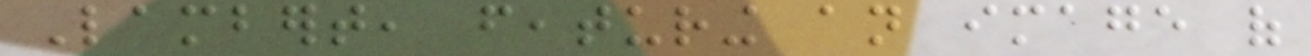Lambert, featuring an image of
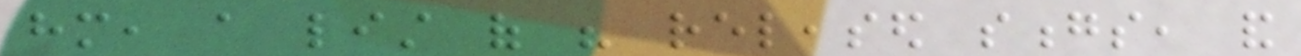him, a list of his released songs, and
